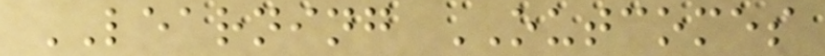LEARNING OUTCOMES
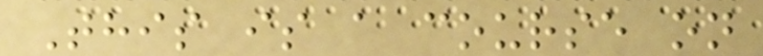This is a course on
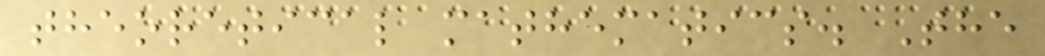theoretical mathematics. The
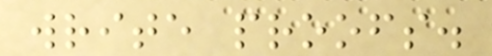write proofs.
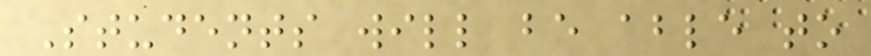Students will be able to
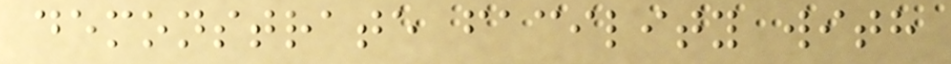demonstrate facility with
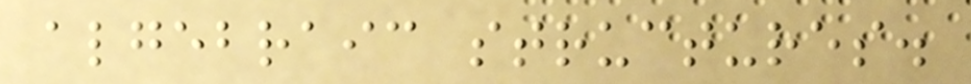algebraic structures.
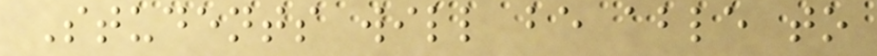Students will be able to
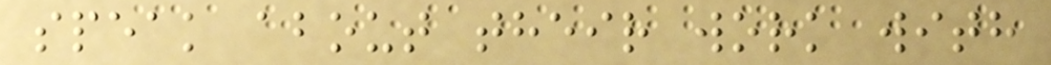speak about their work with
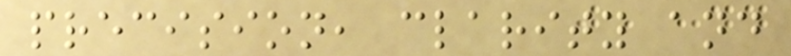precision, clarity and
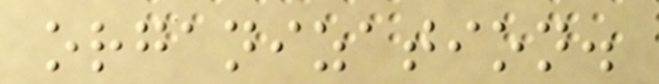organization.
